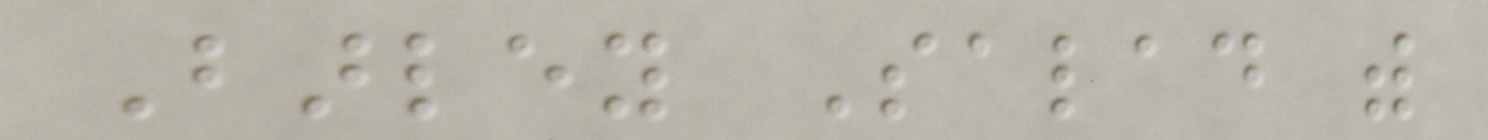Barley Salad with
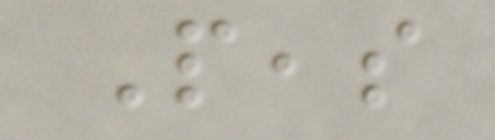Peas
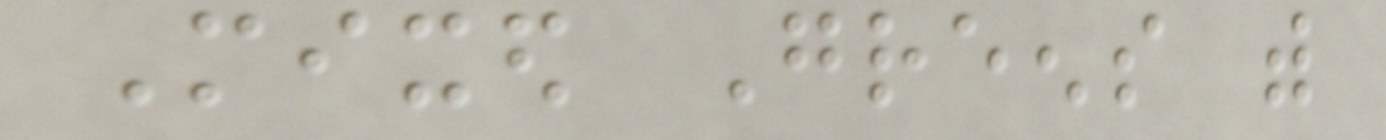Mixed Greens with
